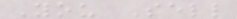You Sell
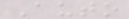Auto
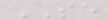SE
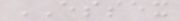ESSEX
